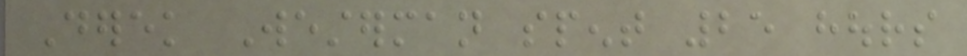Derek Westerman spent 25 hours
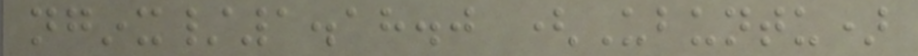nginx/1.18.0 (Ubuntu)
